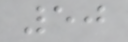50
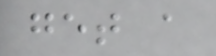get a
